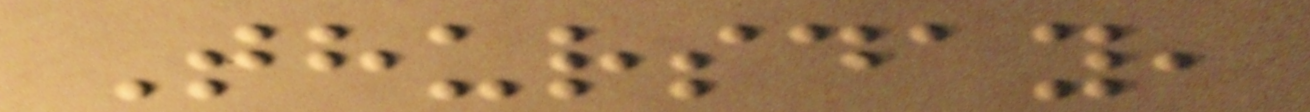Thursday,
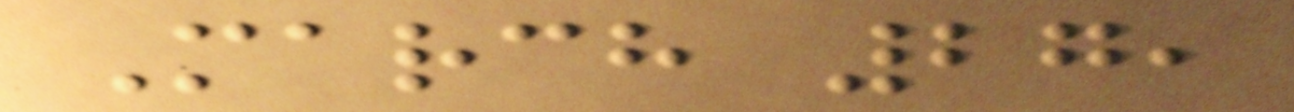March 27,
